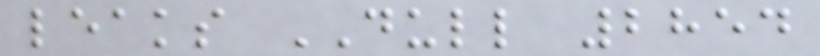leaks DULL 2854
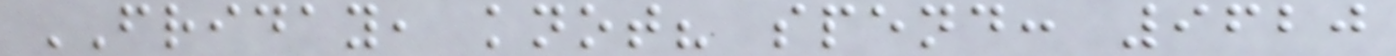FRIDAY, knot? spend: 9620
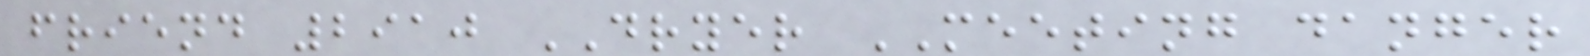friend 2910 DRYER MEETING danger
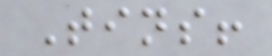Tins!
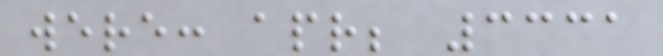were: apr; 3331
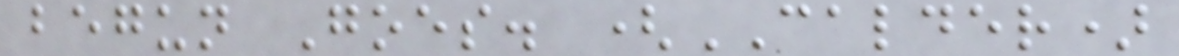begun Goes. (CALDER)
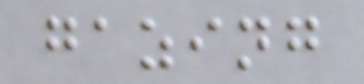gazing
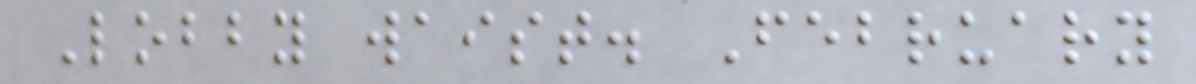Lobby waist. February
